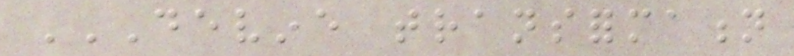DEVINE TRANSFORMATION
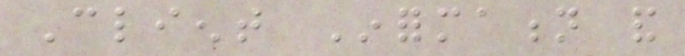Client Information and
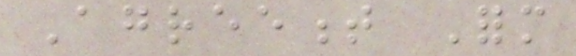Agreement Form
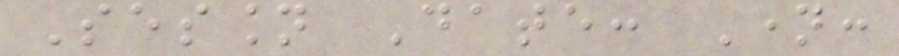Session Date: Name:
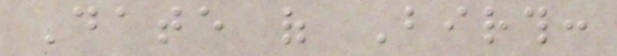Date of Birth:
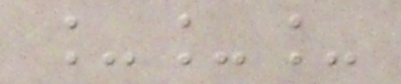___
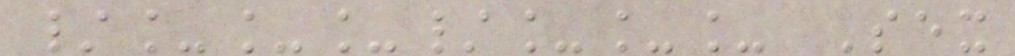/___/___ Sex
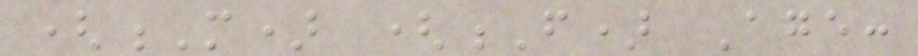(M) (F) Age:
